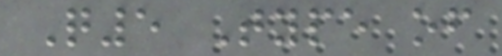Q5 Type of
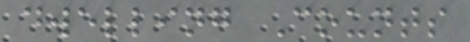dwelling Counts
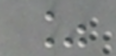%
